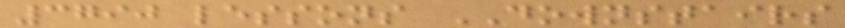3790 lessons DOWNSTAIRS
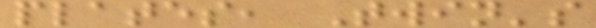plates, Twin's
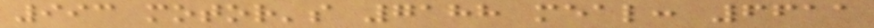993 motor's 7188 meal: 6611
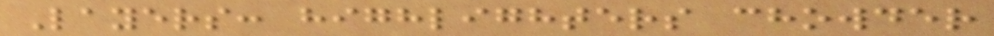Layers: highlighters chowder
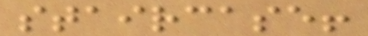staircase!
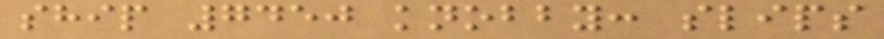ship 7450 knobby: slips
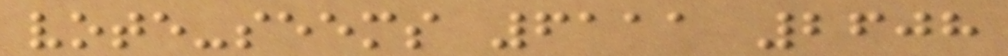vote-seems 6111 2608
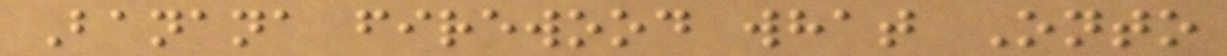Banana firewood what Onto
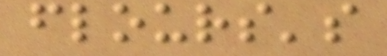flours's
